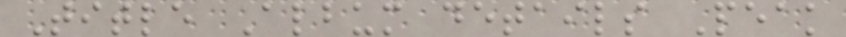Title Album details Peak
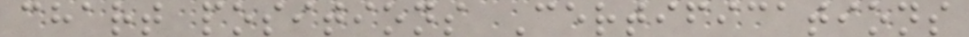chart positions Certifications
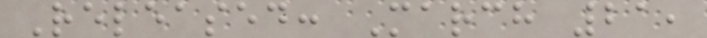Released: March 21,
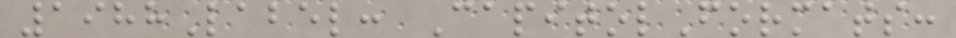1988Label: CapitolFormats:
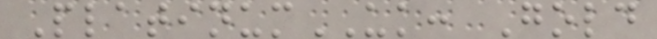PlatinumUK: Gold
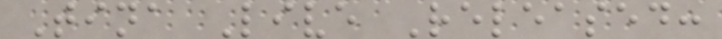Tina Live Released:
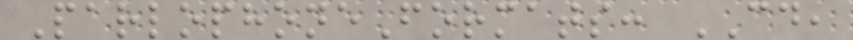ParlophoneFormats: CD,
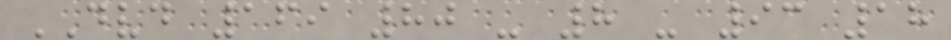DVD 169 80 - 8 - 93 18
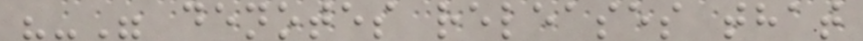"-" denotes releases that
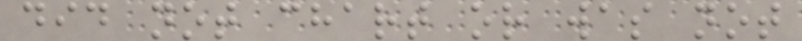did not chart or was not
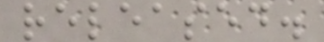released.
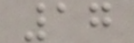17
